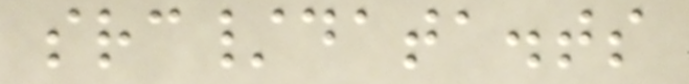src/data.ts
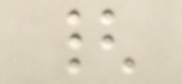{
